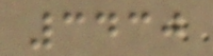3430
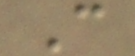C
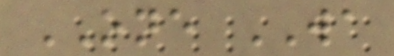ONE WA
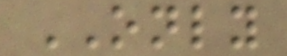ONLY
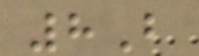8B
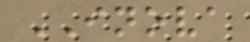INOVA
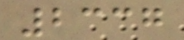2337
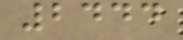2444
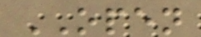OPEN
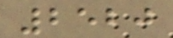2520
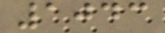1043
